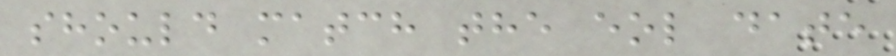should match the eol date
